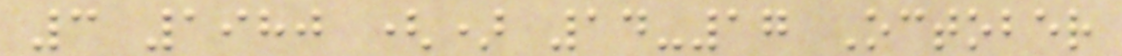3 1980 () 14-17 October
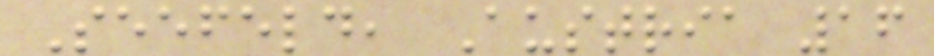Seefeld, Austria 16
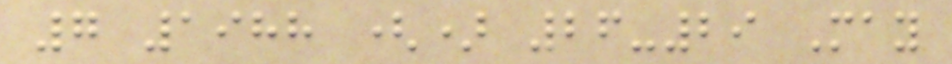7 1988 () 26-29 May
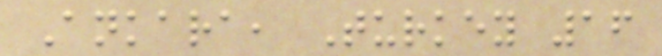Ankara, Turkey 16
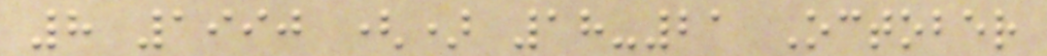8 1990 () 18-21 October
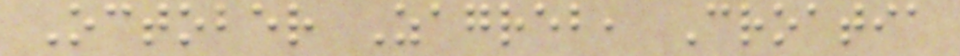October Zagreb, Croatia
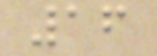16
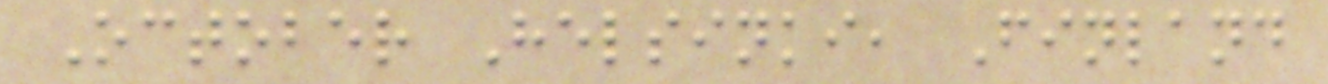October Helsinki, Finland
